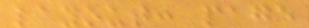layout: page
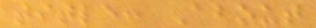title: About
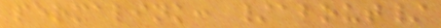permalink: /about/
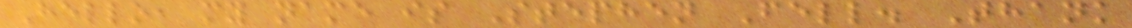Hello, my name is Stephen Fell. Thank
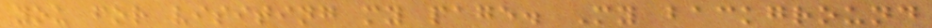you for visiting my page. My background
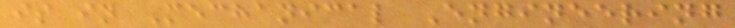is in Mechanical Engineering
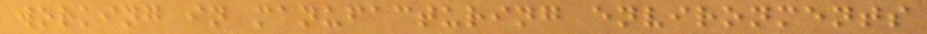working in manufacturing environments
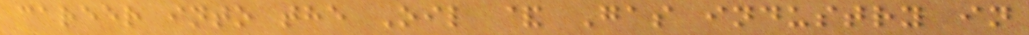career into the Oil & Gas industry in
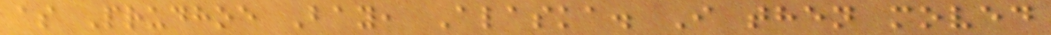as Prudhoe Bay, Alaska. I then moved
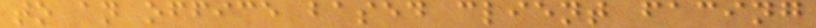to an office based client facing
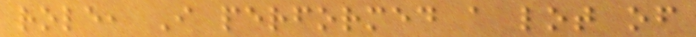role, I performed a lot of
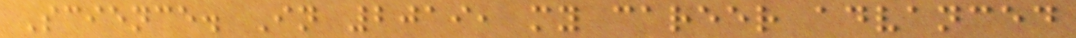Science. In 2019, my career advanced
